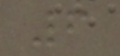6
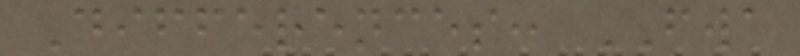Differences: FWA
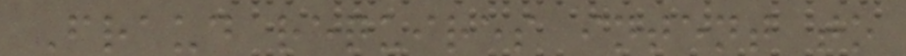Fraud requires intent to
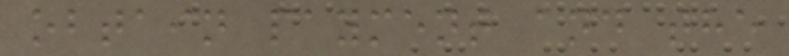obtain payment and the
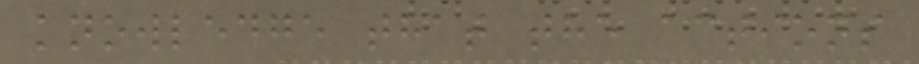knowledge that the actions
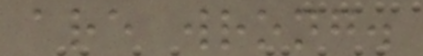are wrong.
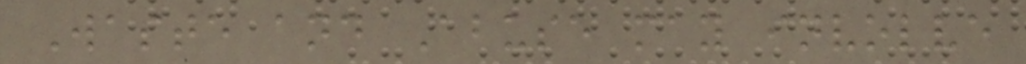Waste and Abuse may involve
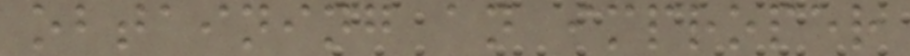obtaining an improper
